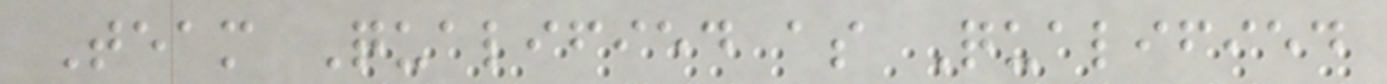Team Qualified as Qualified
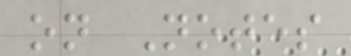on Notes
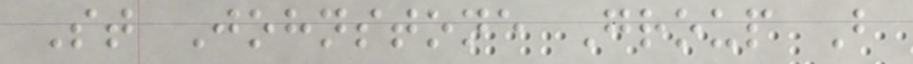St Johnstone Group B
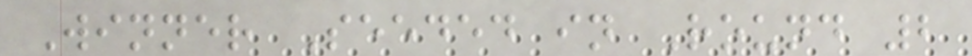Winner Seeded in Round 2
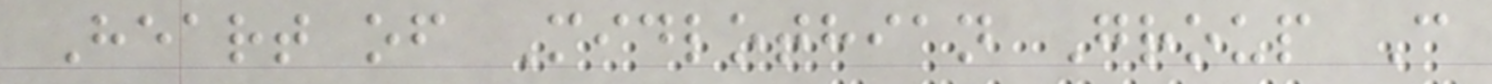Heart of Midlothian Group C
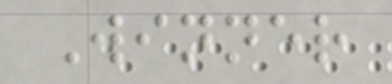Winner
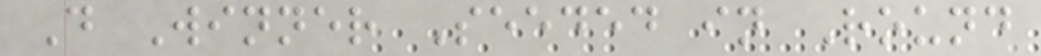D Winner Seeded in Round
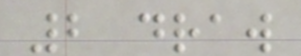2 draw
